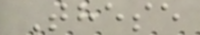These
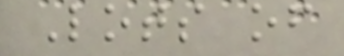Lots of
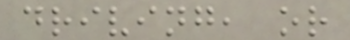driving, or
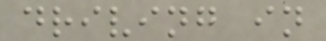driving in
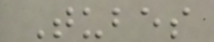Tubes
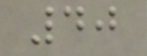40
